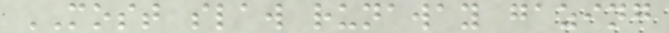MOST slaw runaway gazing
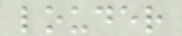louder
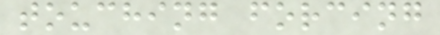touching forcing
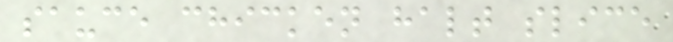sauce chicken halt slice
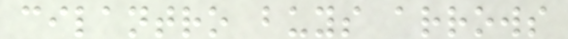cilantro buys arrows
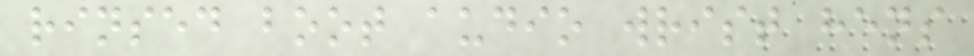rinsed boot audio wrist hens
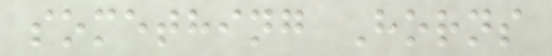something Horns
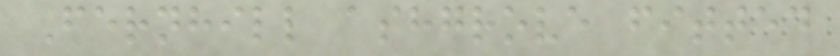Fernhill ashgrove fitted
